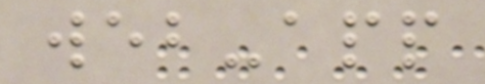web-app
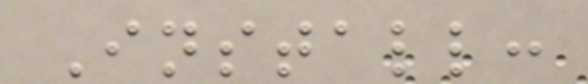Install:
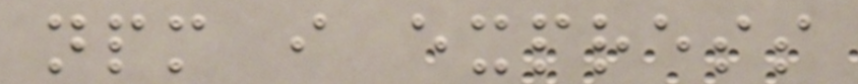npm i express
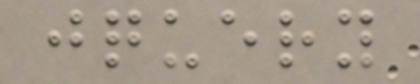jquery
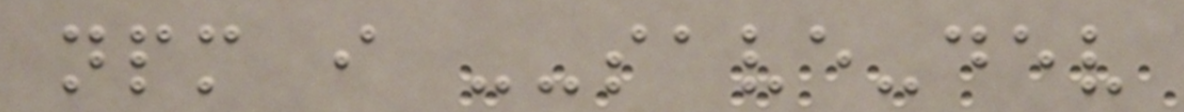npm i --save-dev
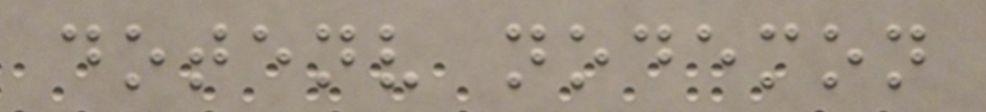dotenv nodemon
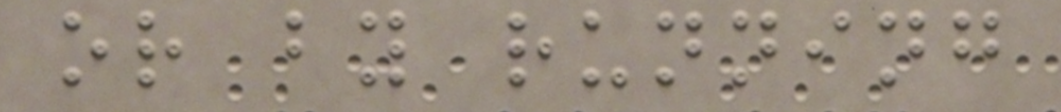or by running
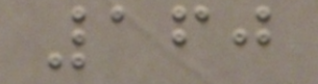160
